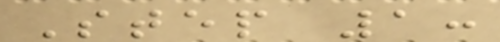Step 1:
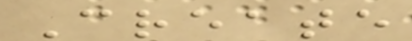Create
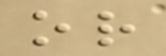or
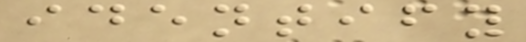identify
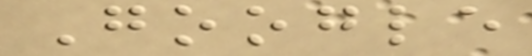Google
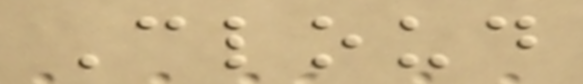Cloud
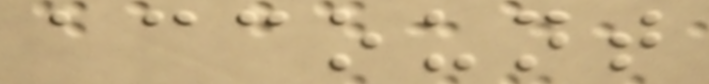account
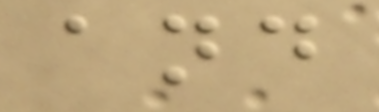and
